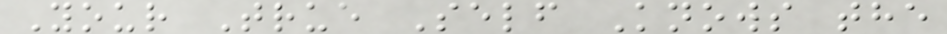Your True Self Knows the
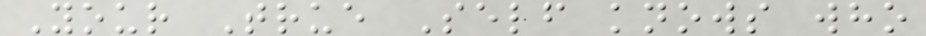Your True Self knows who
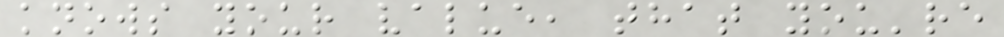knows your value, that you're
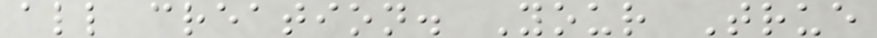all creation. Your True
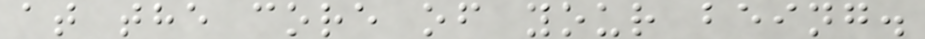at the core of your being.
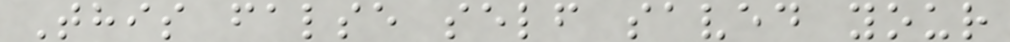This false self saved your
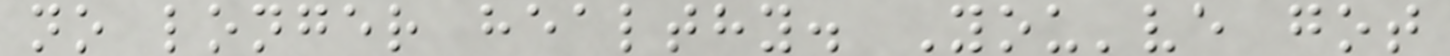no longer healthy. You've got
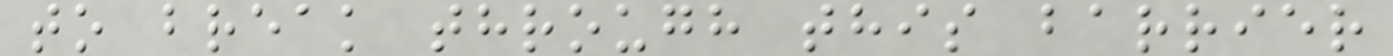to break through this barrier
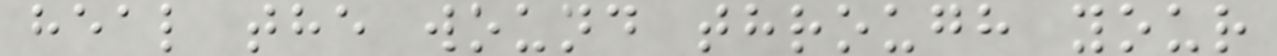heal the wound through your
